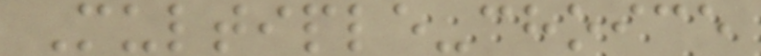Multiple-choice
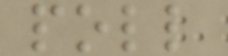poll
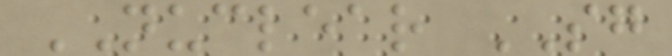NUCLEAR SG
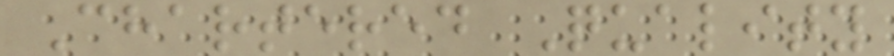Chartered Quality
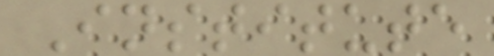Institute
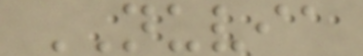NUVIA
